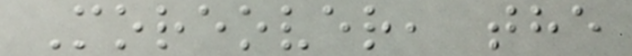Moreover, the
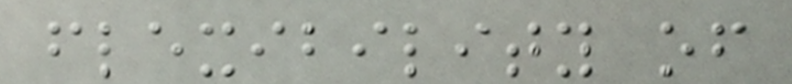flexibility of
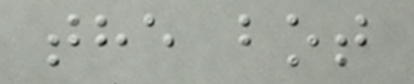the bot
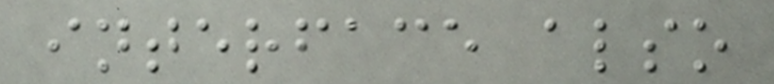interface also
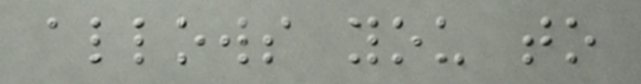allows you to
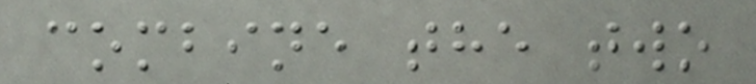combine the two
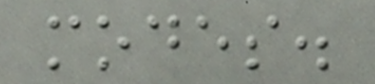modes.
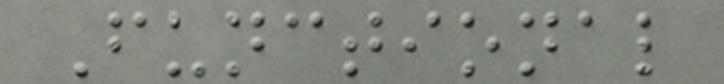Functional
